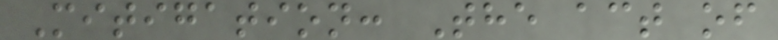Mitigation: The act of
